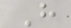H
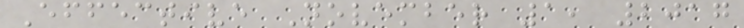Effective November 1, 2017
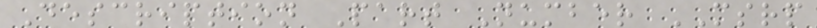Description Part Number MSRP
